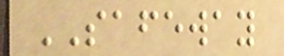SAFEWAY
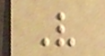V
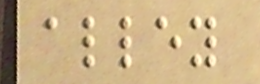alley
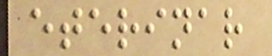eterinar
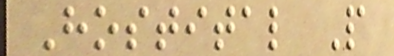Hostital P
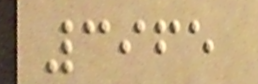3965
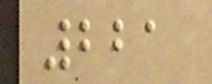221
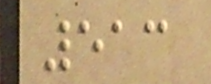513
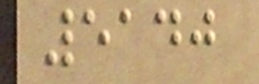5140
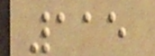115
